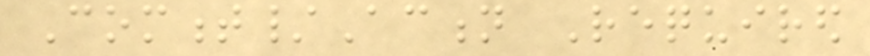Comment/Action Required
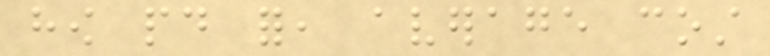how paid for, average cost
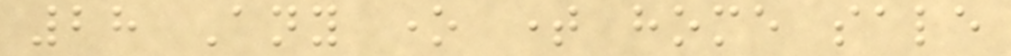28 Any one time home sale
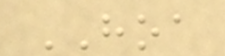HOA
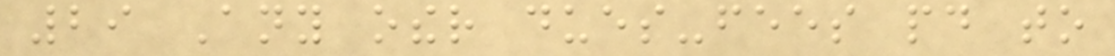29 Any other dues-fees paid to
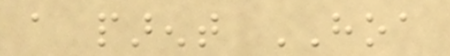a parent HOA
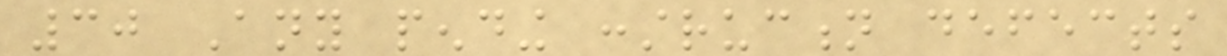30 Any pending construction defects
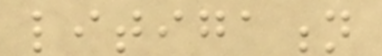litigation
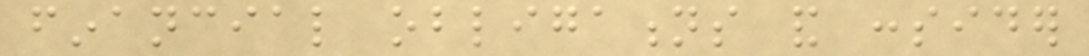financial obligations and consider
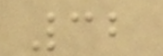32
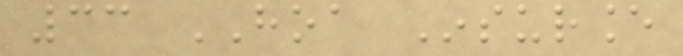33 HOA Insurance
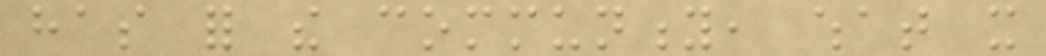has for the community, what it
